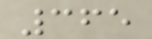365
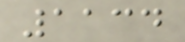1134
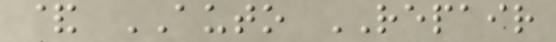& AUTO REPAIR
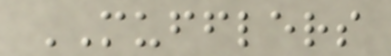MUFFLERS
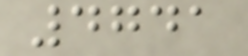4741
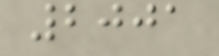2001
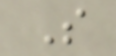S
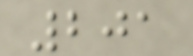201
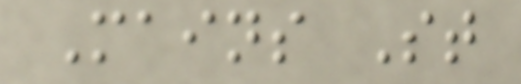Mains St
